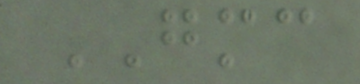GMC
